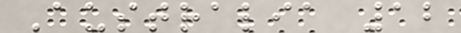Australia 12
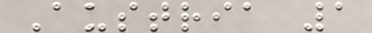Austria 1
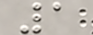1
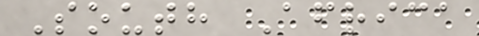South Africa
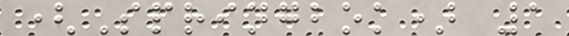(Springbok) 1
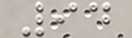94
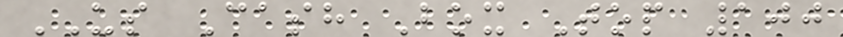US Cash Box Top 100
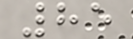85
